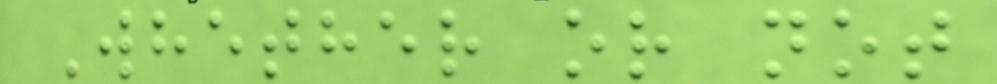Whether or not
